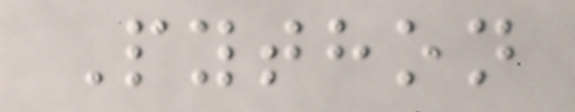Python
